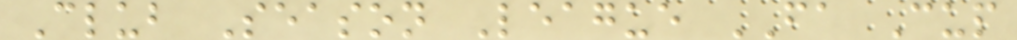Club Season League FA Cup
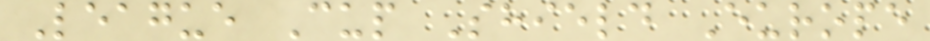League Cup Shield Europe
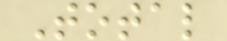Total
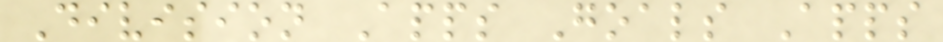Division Apps Goals Apps
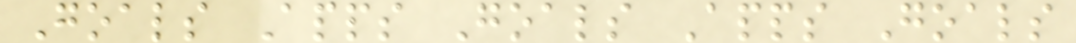Goals Apps Goals Apps Goals
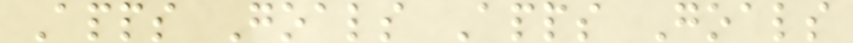Apps Goals Apps Goals
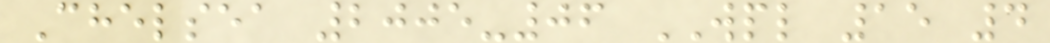Chelsea 2005-06 WPL 15 4
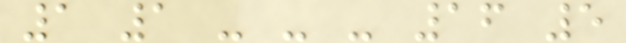1 1 - - - 16 5
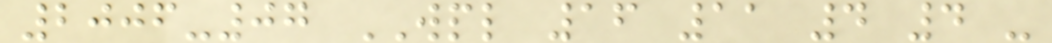2006-07 WPL 16 11 4 4 -
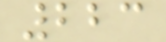223
